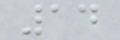14
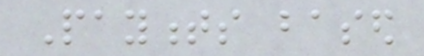Payments based
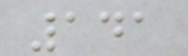141
